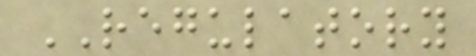REGULATORY
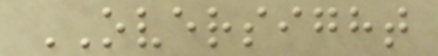OVERSIGHT
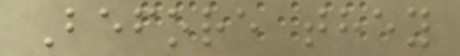Before they
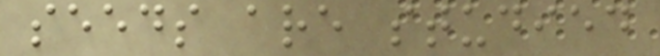seeds are studied
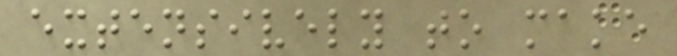extensively to make
